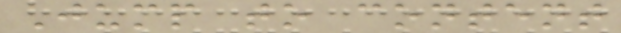Jump to content
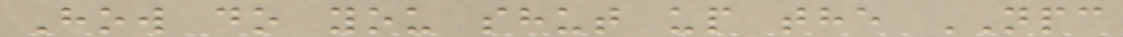How do you shut up the NPC
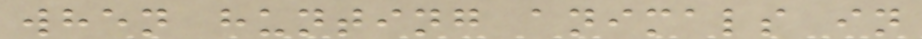when hunting animals in
